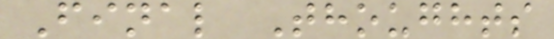Final Thoughts
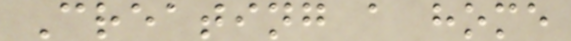Creating a home
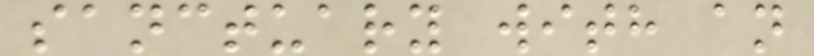sanctuary with an
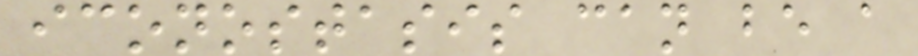iconostasis can be a
